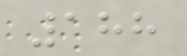188
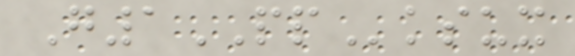G1PPksux
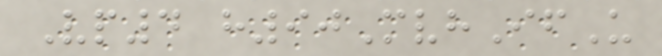Vp4 h90MvhIfU
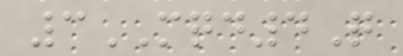3MQD4Q
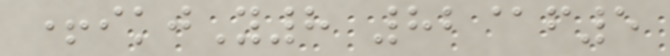+ikjY8 82@f5
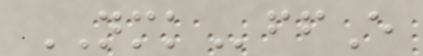NMKffE
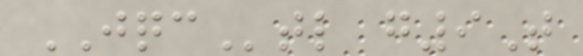JQCtl g9T
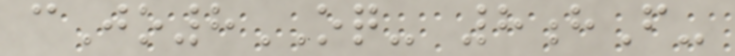cJo8OQ- 8hF-
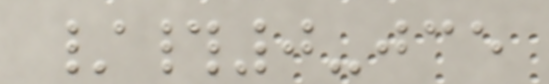/#0-jce
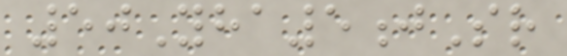50Yha5jSr
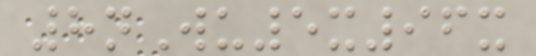8nWu5x96x
